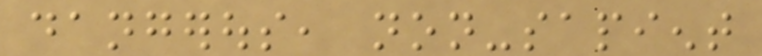dangerous, non-sapient
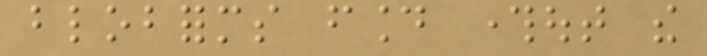blobforms found throughout the
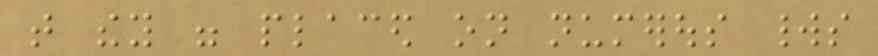that they were placed on numerous worlds
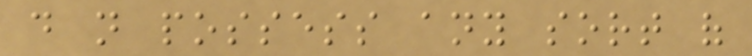do not possess any sort of
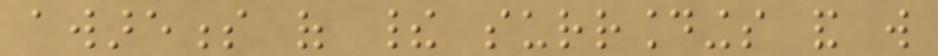awareness of their surroundings and will
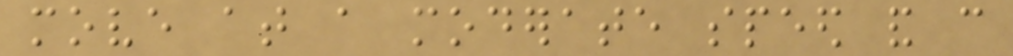move at a moderate speed and can
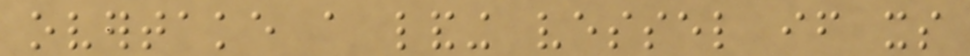overtake a landing vessel if its
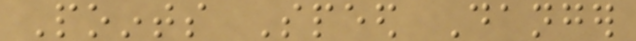Points Speed Danger
